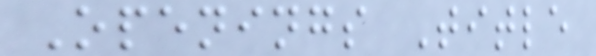Openings Title
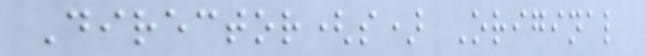Director(s) Original
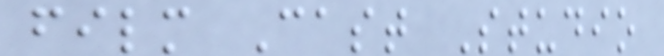film Cast Studio
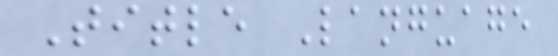Title Language
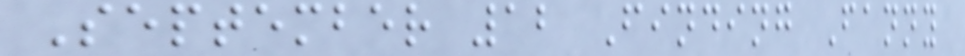September 12 Finding Fanny
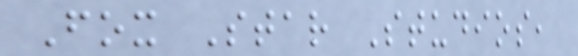Fox Star Studios,
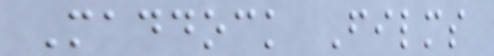Maddock Films
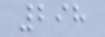298
